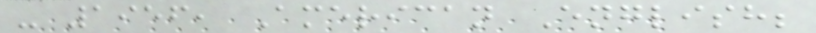- 1956, American English;
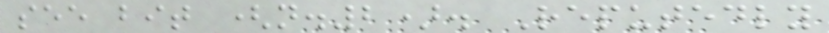see bit (n.2). Reputedly
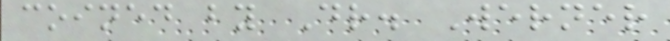coined by Dr. Werner
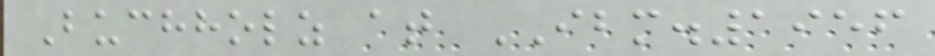Buchholz at IBM.1956
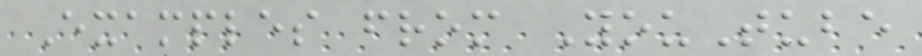Examples from YouTube
